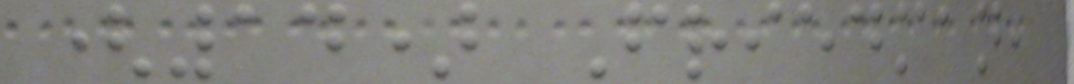(14) Friedman,
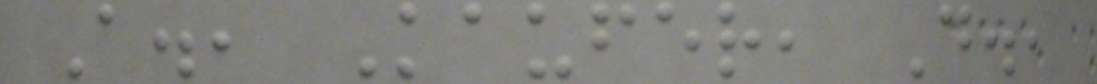A., Kaufer, D.,
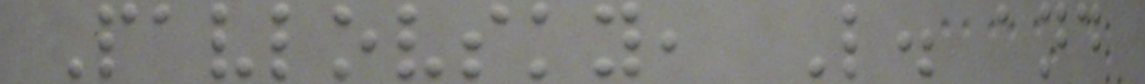Pavlovsky, L. and
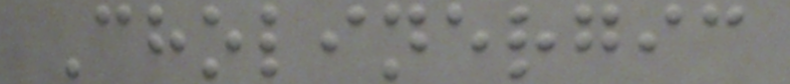Cholinergic
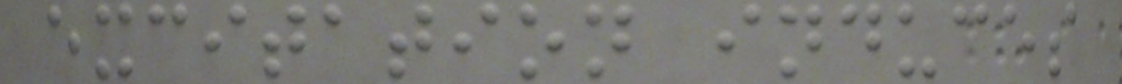excitation induces
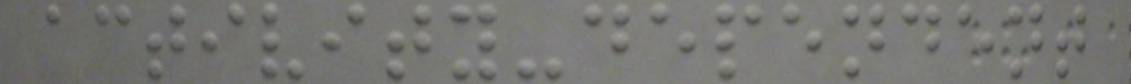activity-dependent
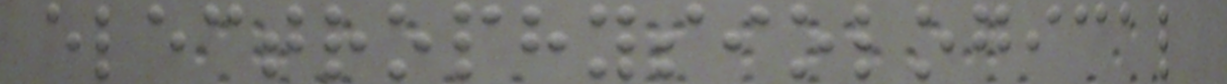electrophysiological
